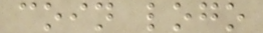coin logo
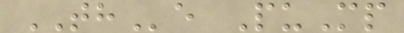THe PuMp
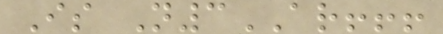Is N3AR!!!
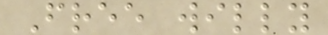Free willy
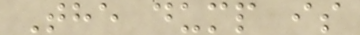The dump is
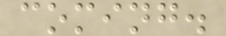coming.
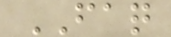FAQ
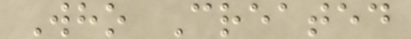Who Created
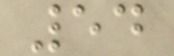54
